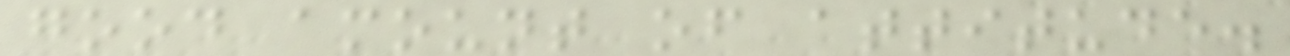good amount of attitude.
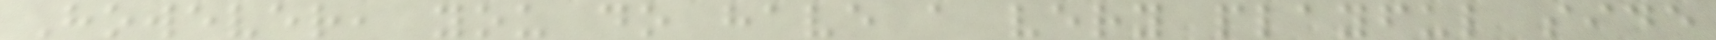However, you do have a very playful side
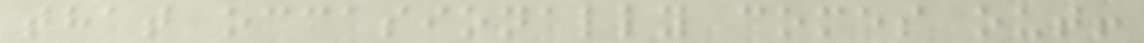that occasionally comes out!
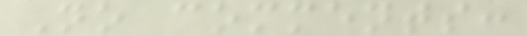No comments:
